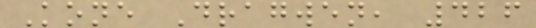Kone Dragwen, 426
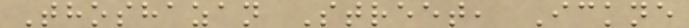Thoshazan Street, Ickne
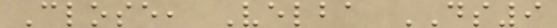Close, Velba DS9
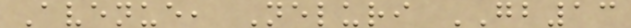Avenue, Neluri GB13
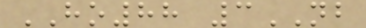HO88 3NB
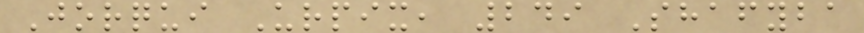Jorqui Urpix, 249 Shafyba
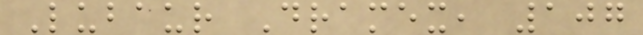Lubaur Dramex, 107
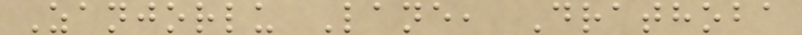Zanjorlu Lane, Drathoba
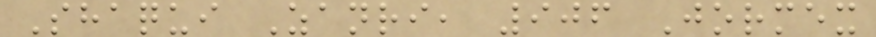Shaqui Zanri, 906 Jormex
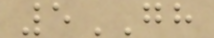5GH
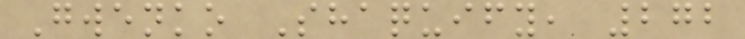Gwenko Shaquify, 272
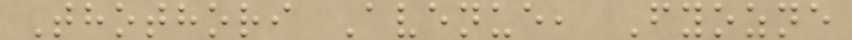Thothori Avenue, Fyozne
